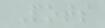Pots
